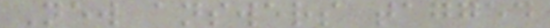New answers tagged
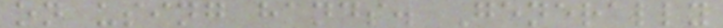on using hands. Generally
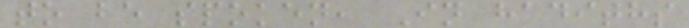to be spoken, In hadiths
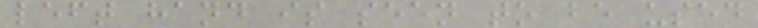left hand is seen to be used
